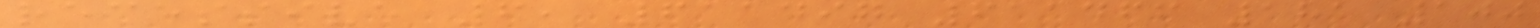recessive 6, 611497 611466 181 100
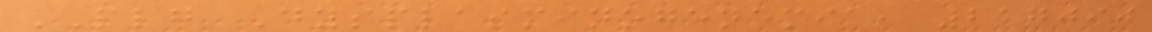PLG Dysplasminogenemia, 217090
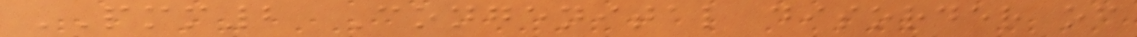PMM2 Congenital disorder of
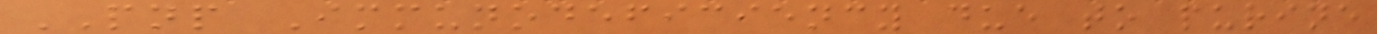PNP Immunodeficiency due to purine
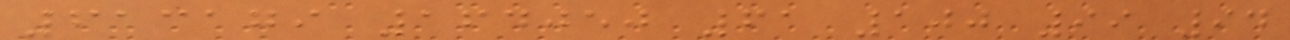613179 164050 61 100 99 94
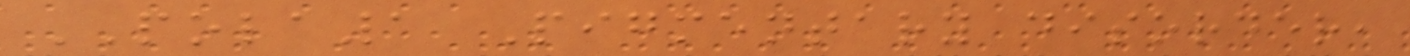POLA1 Pigmentary disorder,
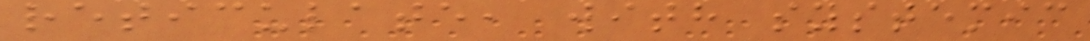reticulate, with systemic
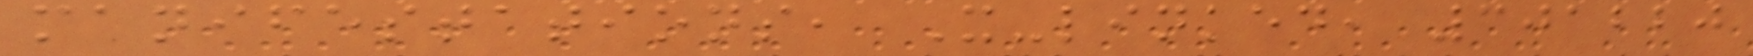manifestations, X-linked, 301220
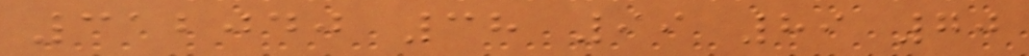312040 38 99 89 70
